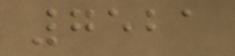7521
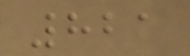821
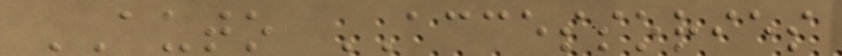AUTO ACCESSORIES
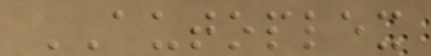AUTOPLEX
